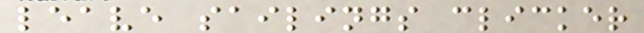leave sailings clicker
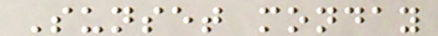Sunset monday
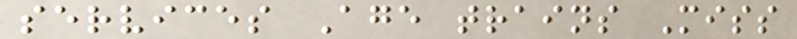services Age trains Miss
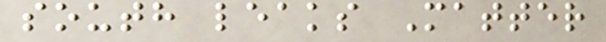south leaks Matter
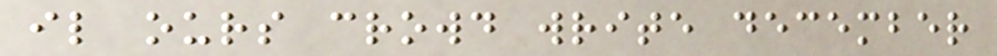il ours crowd write december
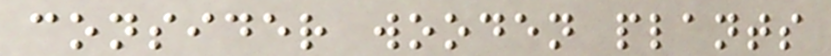consider wooden plants
